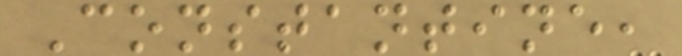Constantine,
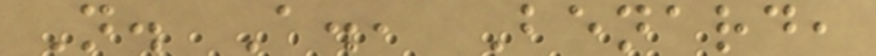N. A., Benard,
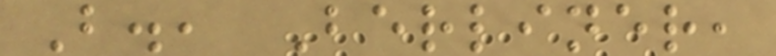B., Berliner,
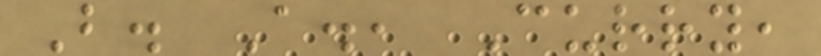B. A., Curry,
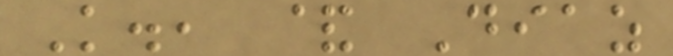K., & Diaz
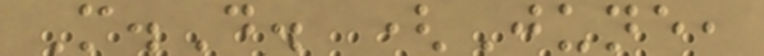M.D. (June,
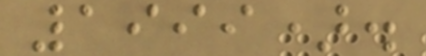1999).
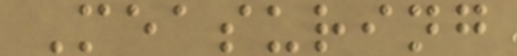Measuring
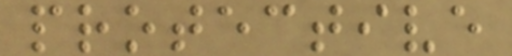protective
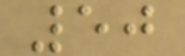50
